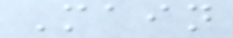Main
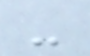-
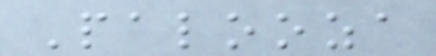Palooza
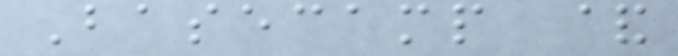Basecamp &
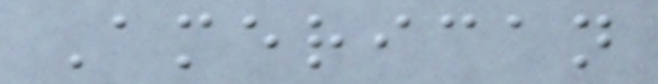American
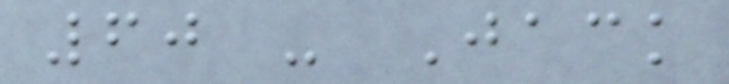60 - Jack
